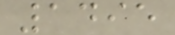1495
